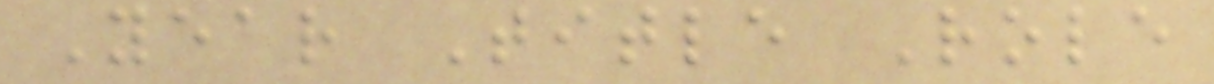Year Title Role
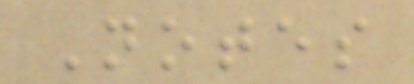Notes
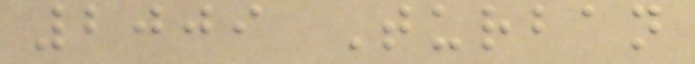2009 Turban
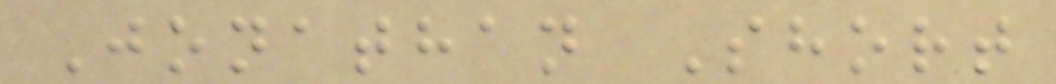Jonathan Short
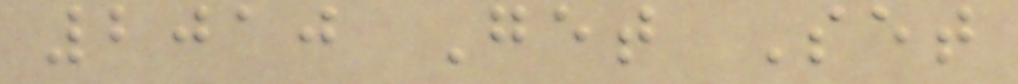2010 Get Set
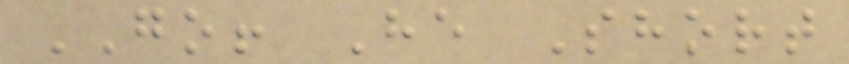GO! He Short
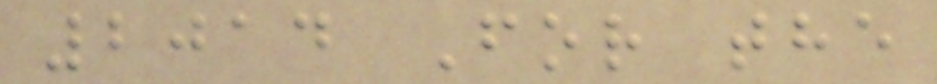2014 For the
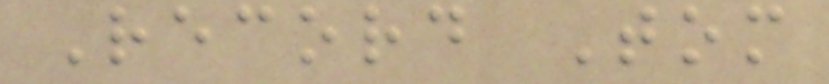Record Tom
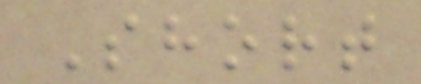Short
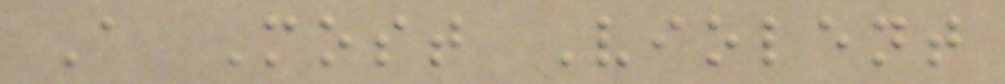A Most Violent
